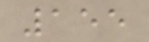155
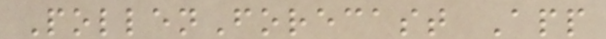PollenForecast App
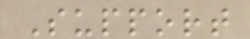Support
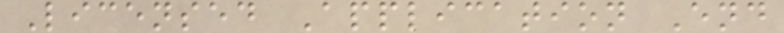Licensed Application End
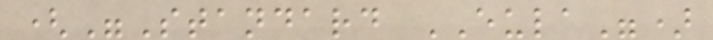("Standard EULA")
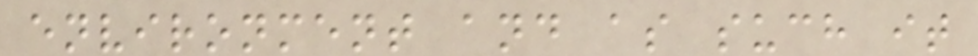environment and as such it
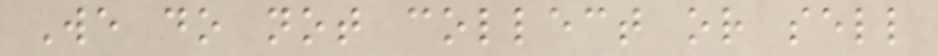We do not collect or sell
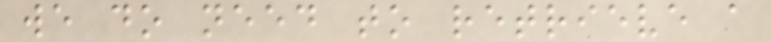we do need to retrieve a
